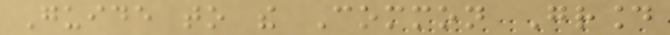Guide to the Common Ground
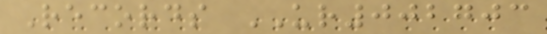Records UR002703
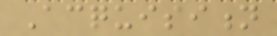Acquisition
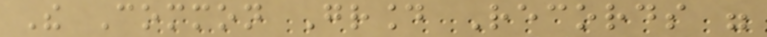The Common Ground Records were
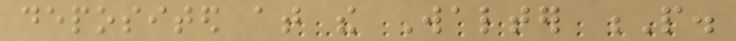deposited at the Walter P.
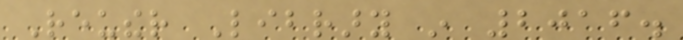Reuther Library in 2016.
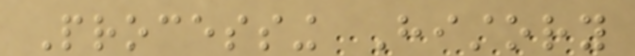Processing History
